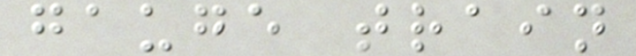gauge train
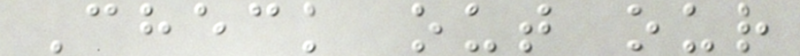Check out our
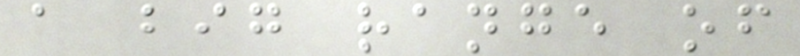a big range of
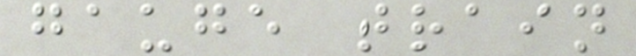gauge train
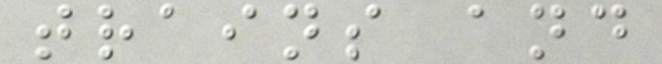trains and
